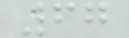67
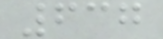637
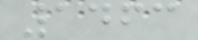1463
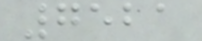7521
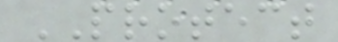PROTECT
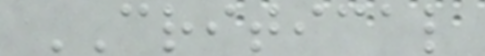CRITICAL
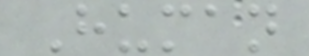Human
